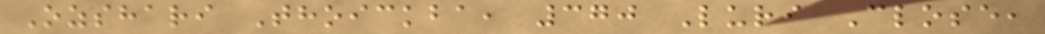Ozshari Thoickba, 370 Luri Close,
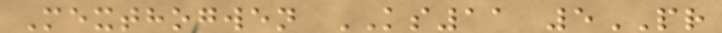Mexthogwen KS11 5PR
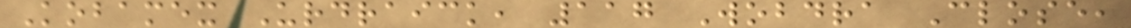Kobamex Urdraick, 117 Wobdra Close,
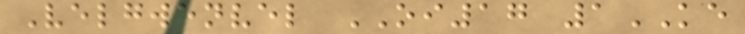Velgwenvel OI17 1KE
